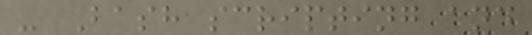- Bash scripting and
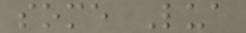some Lua
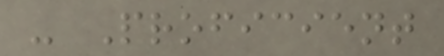- Proficient
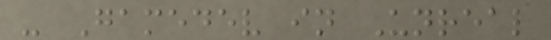- Gamedev in Unreal
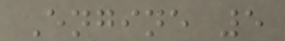Engine 5
